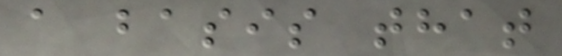a basis that
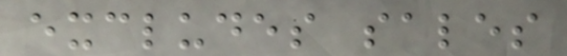excludes sales
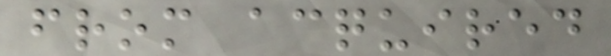from acquired
